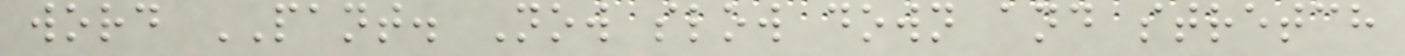word PANT. Now slow down and stretch
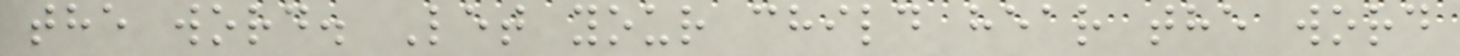the word. Let your child hear the word
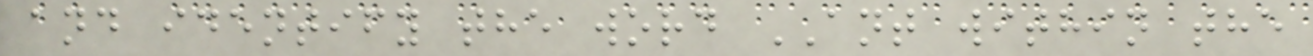and identify the word ANT within the
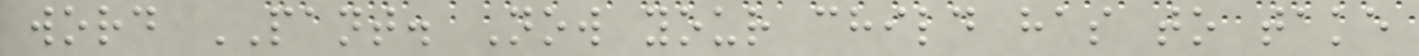word PANT. Now your child has to take
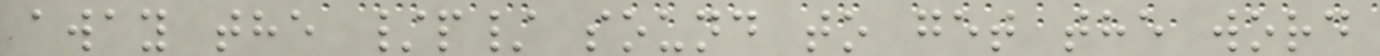away the /p/ sound to get the word
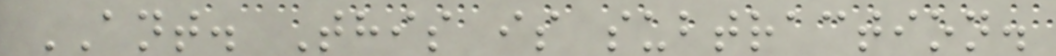ANT. This is subtraction.
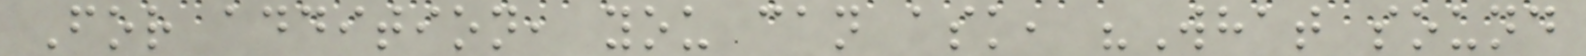For addition, you can ask, "What sound
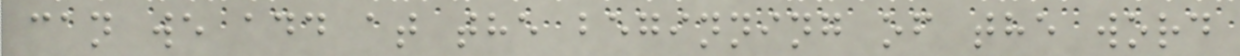can we add at the beginning of the word
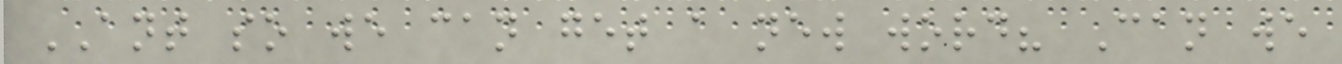ANT so we can get a new word? Can we
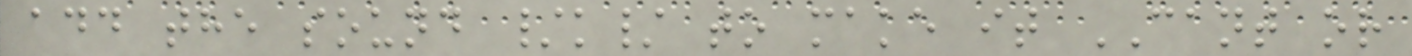add the sound /k/ to make it CANT or
